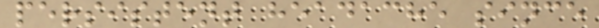persistent headache since
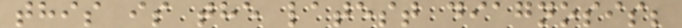this is the latest diagnosis;
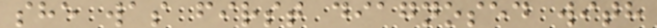she was first diagnosed with
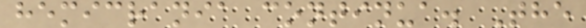hemicrania continua. The
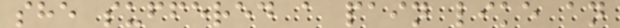she suffered a pain like an
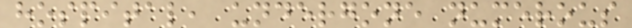hospital, undergone numerous
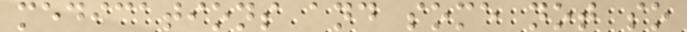medications and some not so
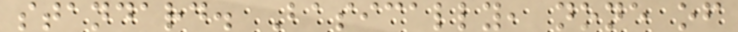standard. Basically, none of
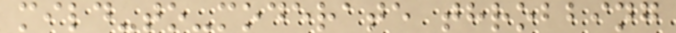mild-to-moderate throbbing
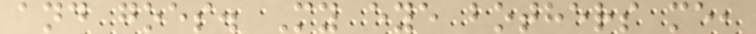and goes. My eye bothers me,
